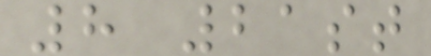8 21st
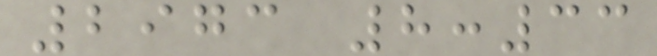2973 8:33
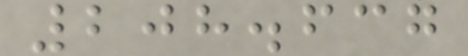208.637
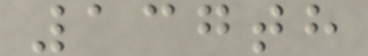137th
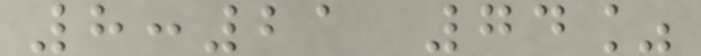8:21 74%
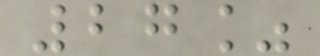27%
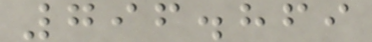796.869
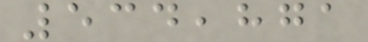534,871
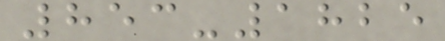853-1825
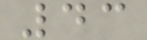43
